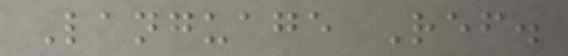Language Ref.
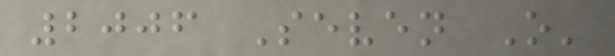2006 Seven O'
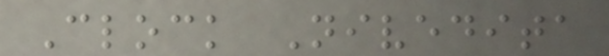Clock Nivedita
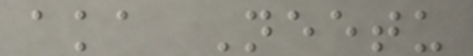aka Neetu
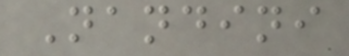Nandini
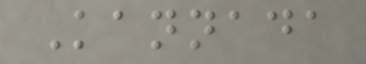Kannada
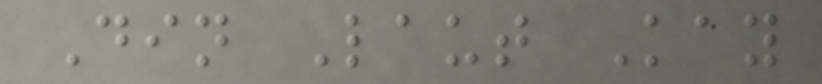Din Laut Kay
